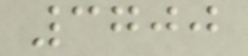3700
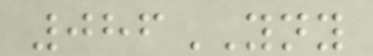086YNY
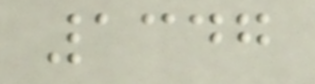1347
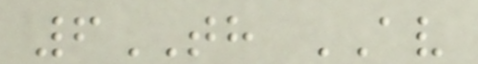6TH AV
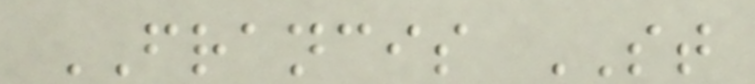FRANCIS ST
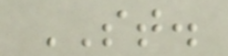ST.
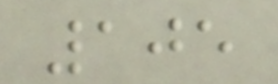105
